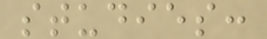studies:
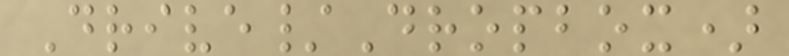Drive/Dropbox)
